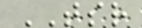TSR
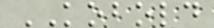KOBOLD
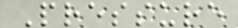Pressure
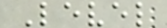Level
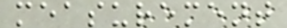measurement
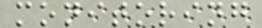monitoring
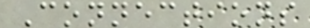Connections
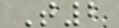T2
